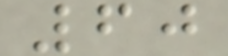60
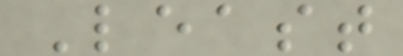Least
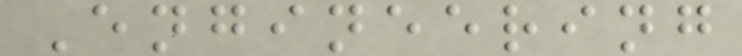Engineering
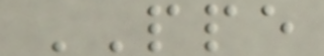PPE
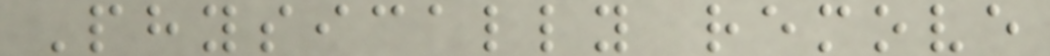Physically remove
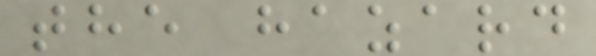the hazard
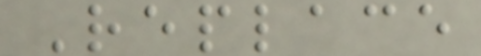Replace
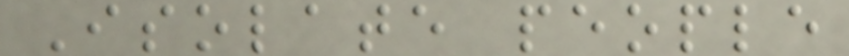Isolate people
